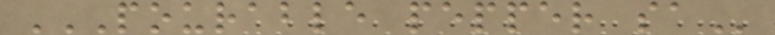POURABLE PEPPER SA
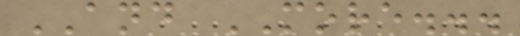AND MORE...
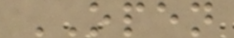OPEN
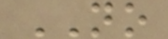NO
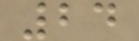24
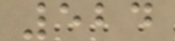524
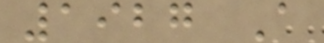1927 A
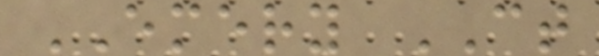EMERY CT
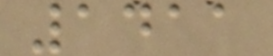1411
